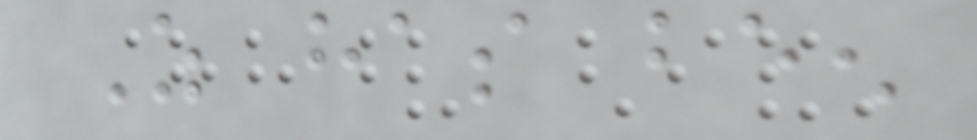As has been
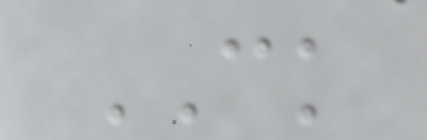CK
